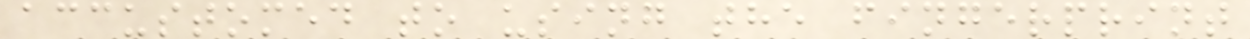accustomed to using the fingerprint
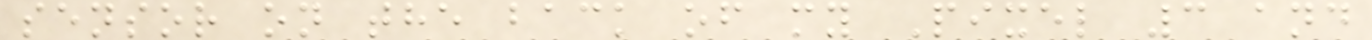sensor on the back of my Pixel 3 and
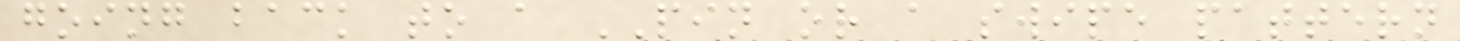going back to a PIN or a swipe pattern
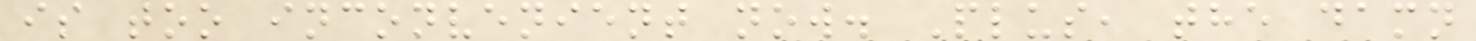is too inconvenient now. Plus, the damn
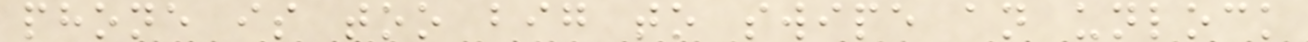phone is too big to swipe an unlock
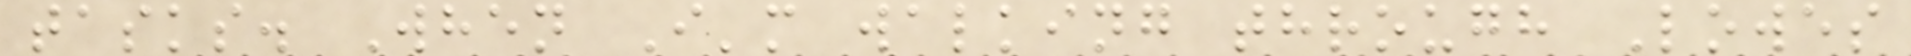tasks. When I'm walking through Lowes
